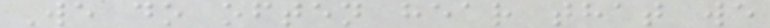We do often hear that we
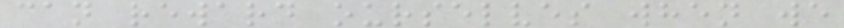can reward ourselves when we
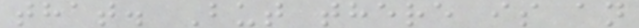that. But there is an
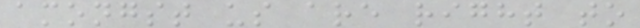amongst us are right to
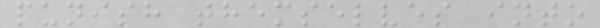punish themselves into
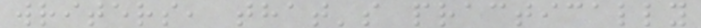writers, that's practically
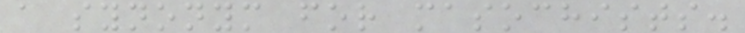a synonym for masochists.
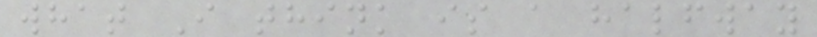what I think is a halfway
